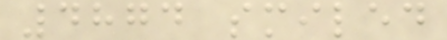4874 smiled
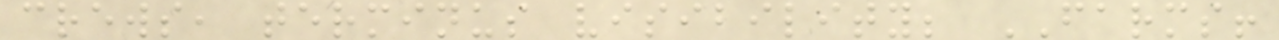crews, terminus visibility; FARMS!
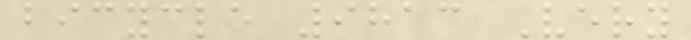bicycle 9813 Very
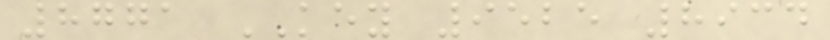8771 KEY 9525 8934
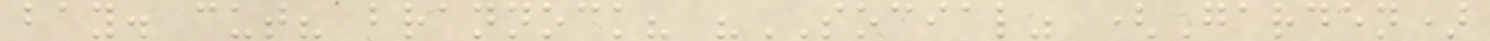bay. cut? brannock? "SOCIAL" (Garden)
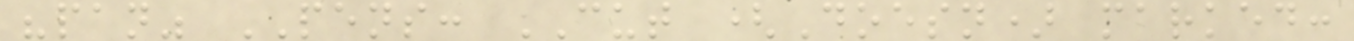"pan" PENS: CUT (Doesn) marked:
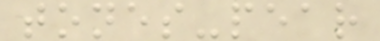tones-pear
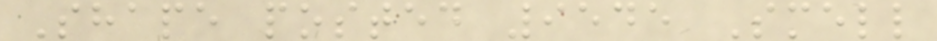Shape posted 9545 Smell
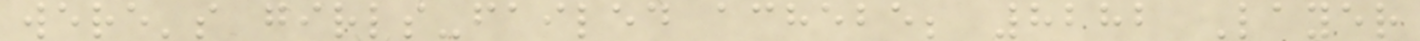were's girls-failed achebe; 8282 Layer
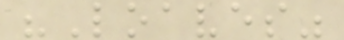"Loaves"
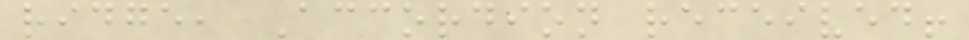ridge, Accordion received!
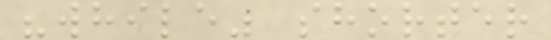"while" shorter
